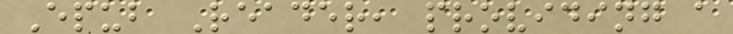Epub Reader, providing a
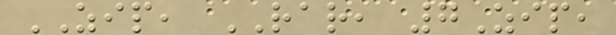ZIP, RAR, 7Zip,
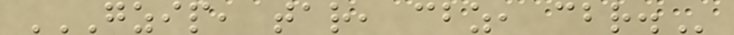GZIP, TAR, CBZ, CBR.
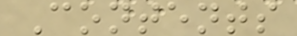Contents
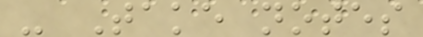- Take notes
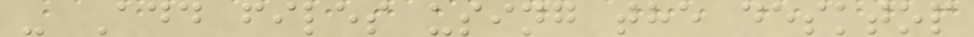- Add files using the desktop
